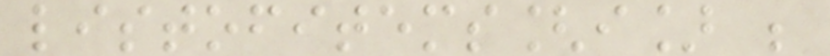listofitems[i] ;
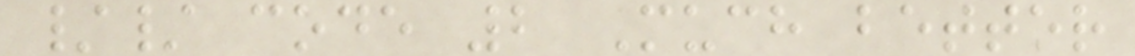// code 2 Much better
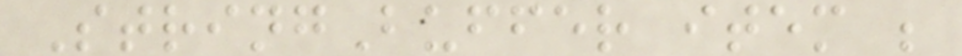StringBuffer item ;
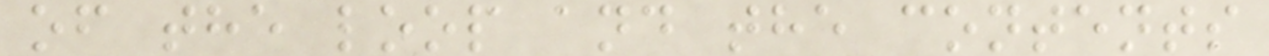of the loop and the contents
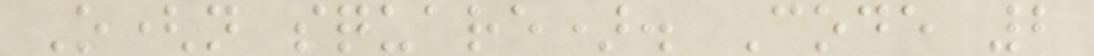O(n square). Code 2
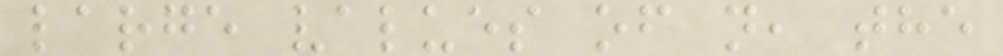large values of n, the
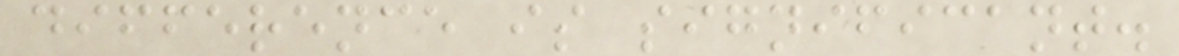difference is significant.
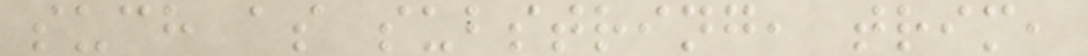such as substring, trim,
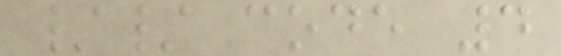// code 4
